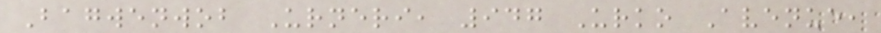Bagwenwob Urneri, 947 Urko Avenue,
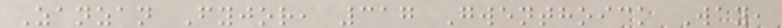Zanzan Fyjor, 317 Gwenthoick Way,
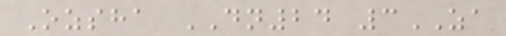Ozsha DN24 3ZA
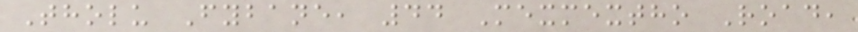Tholu Fybane, 44 Mexmextho Road,
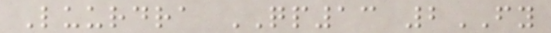Luurdra QP13 2FY
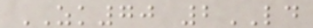ZK70 2LD
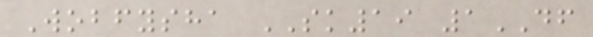Wobfysha SK19 1DF
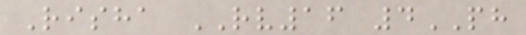Risha RV16 4PH
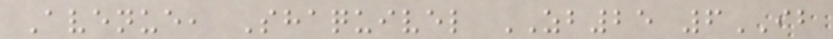Avenue, Shaquivel ZB25 6IB
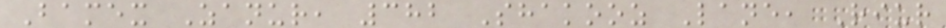Bamex Zanur, 382 Shakooz Lane, Riur
